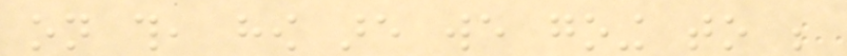on this, how are we going to be
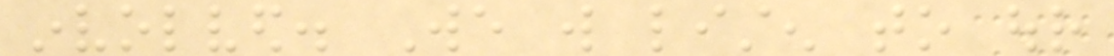involved. We will listen to our
